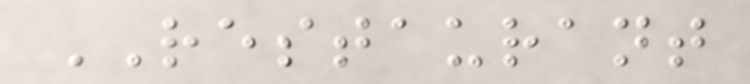RESTAURANT
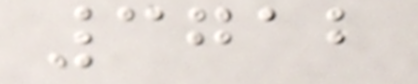3712
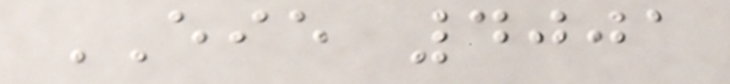EIE 4001
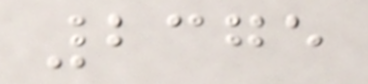2375
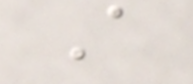A
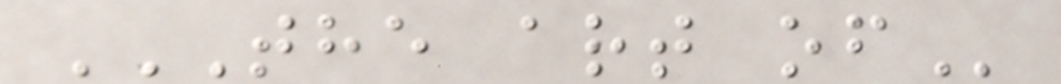THE ART OF
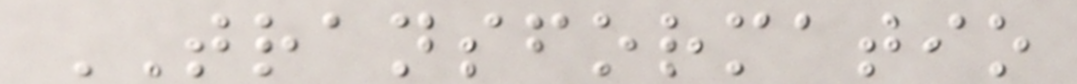TRANSFORMATIO
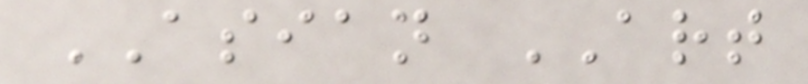ASIAN ART
